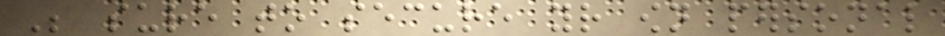Be sure to secure your own personal
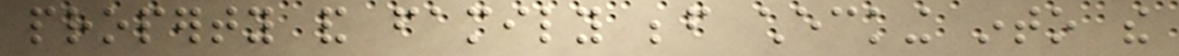property and family before checking into the
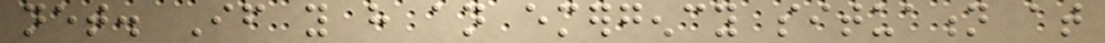net. If you have an emergency situation at
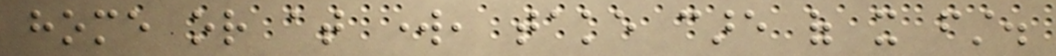home or at work, take care of it first.
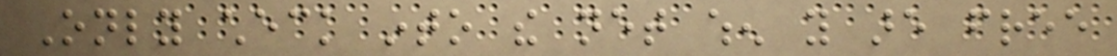Only check into the net when you are free
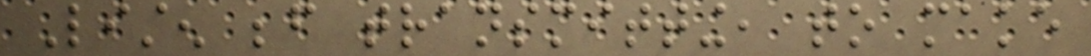Listen before transmitting, to make
